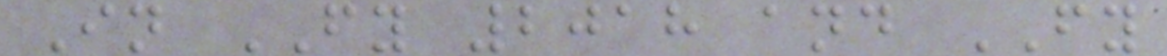In FY 2018 and FY
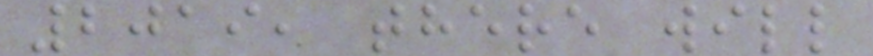2019, there will
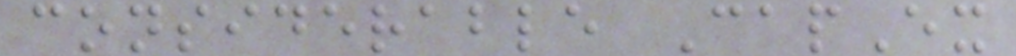considerable CapEx
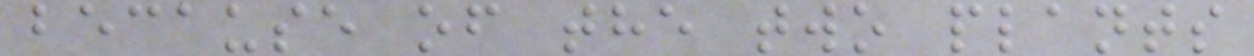because of the two plants
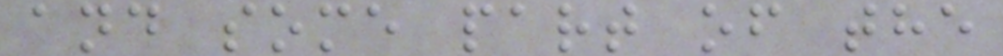and some part of the
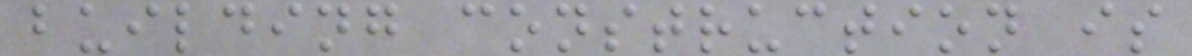building construction is
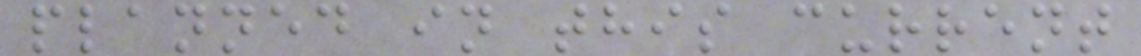planned in this current
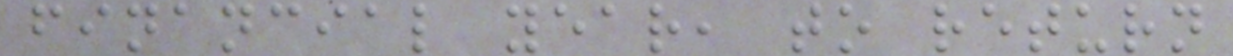financial year, to return
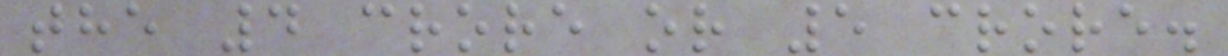the 4 crore or 5 crore.
